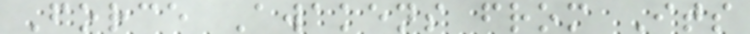Force Awakens from Its
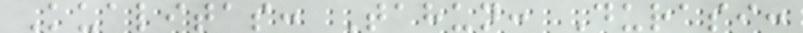Kualitas: Tahun: Durasi:
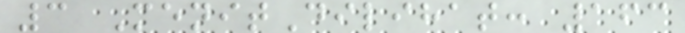3 MenitDilihat: 163
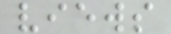views
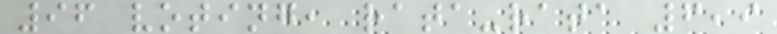96 voting, rata-rata 6,9
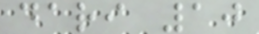dari 10
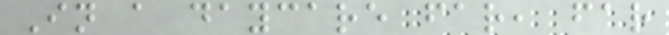In a daycare far, far
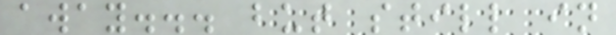away... but still in
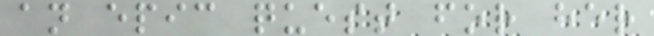an epic quest for her
